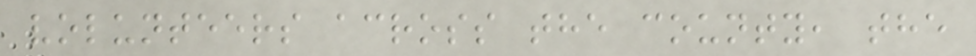volunteers across the county, the
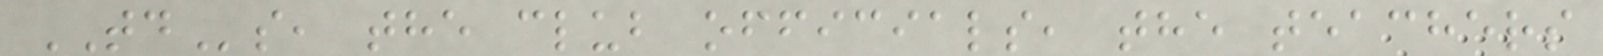TDs, the club officials, the teachers
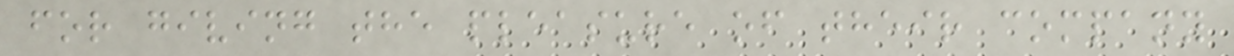for giving the pleasure of their company
